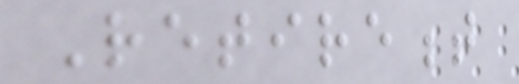Retirement
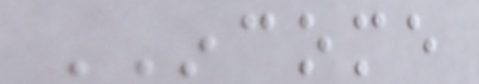INCOME
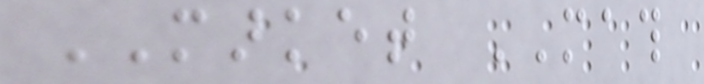MARKET MATH
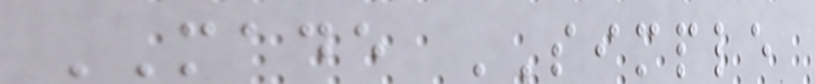MADE SIMPLE
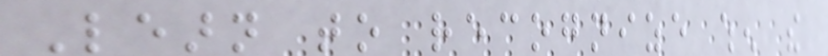Learn to recognize when the
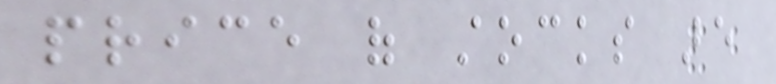price of stocks are
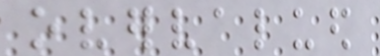overvalued
